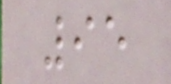95
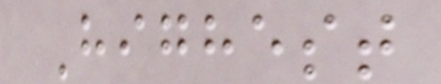Highest
